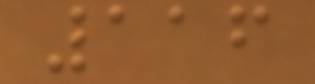116
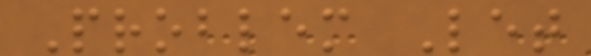Problem Let
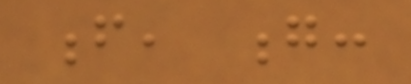f, g:
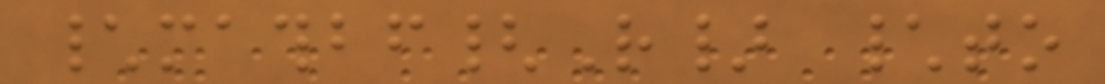\mathbf{R} \to
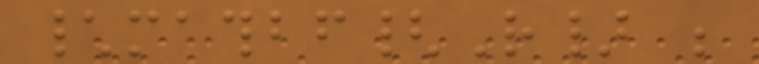\mathbf{R} be
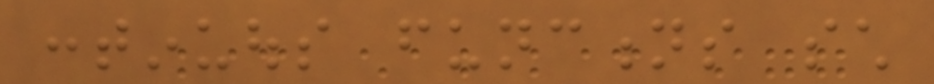continuous functions such
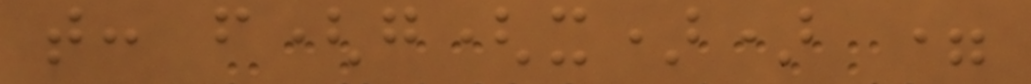that: f(g(x)) =
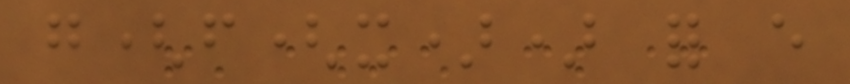g(f(x)) for every
